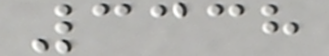3338
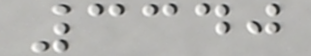3340
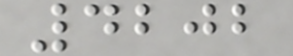4202
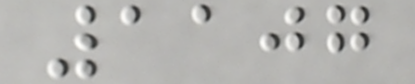1107
